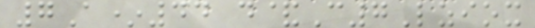7A*44 d&C7Lziox
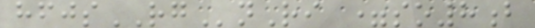hfjsRGnRi =so8b
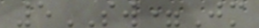5SW=Jm
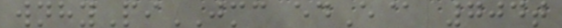wnhyPiJMC edE@ 704t
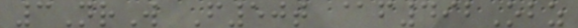3NrW F50t @f492Obz
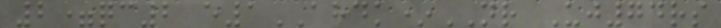2=qc2 e1AHDK*NR Uj74rs
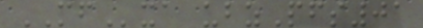MFxa ubzPfs01
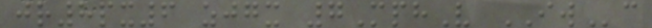jr8px6 zjgx 7MphV IWc
